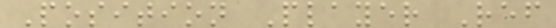Position Player Ref
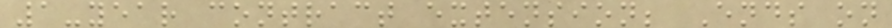1-year contract extension; Ends on
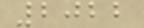2022
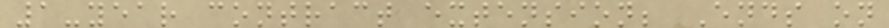1-year contract extension; Ends on
